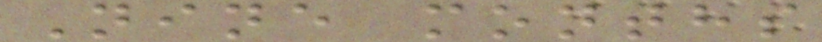Nine months
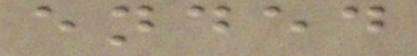ended
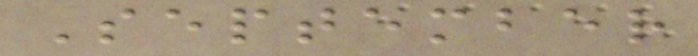September
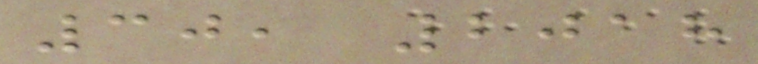30, 2018
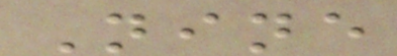Nine
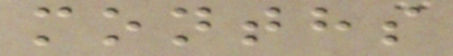months
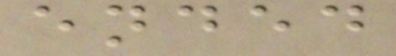ended
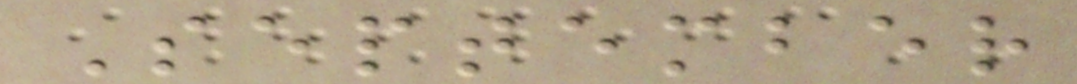September
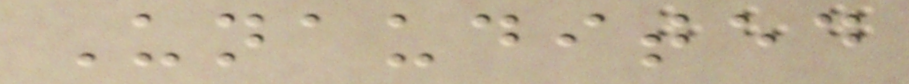Unaudited
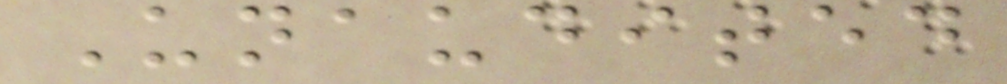Unaudited
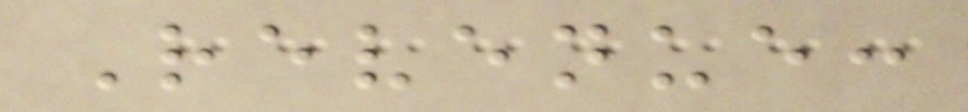Revenue:
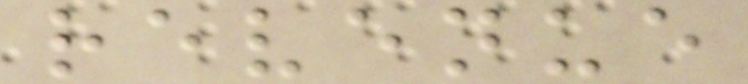revenue
